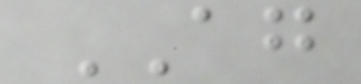AG
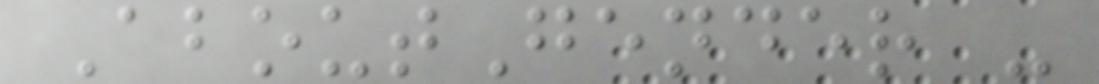AboutGender -
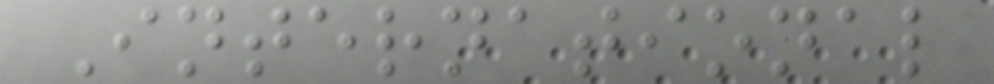International
